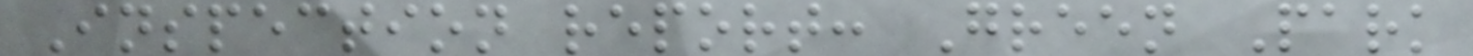Inspection report: Green Park
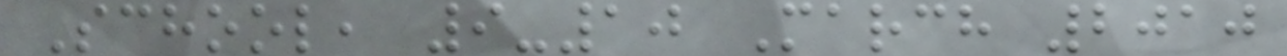School, 9-10 March 2010
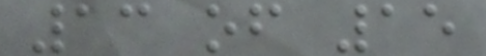13 of 15
